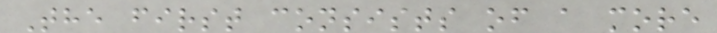The first consists of a more
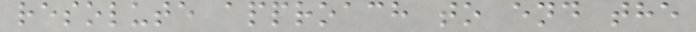resolute approach to end the
